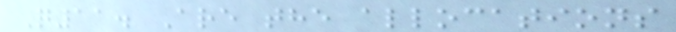Q11. Are the allocations
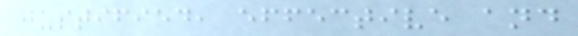justified, effective and
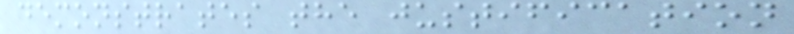demonstrates the justification
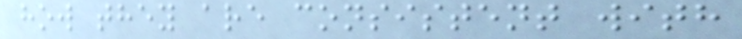how they are consistent with
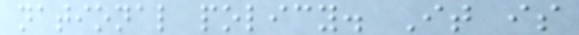national policy. It is
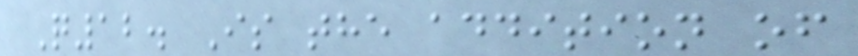Q12. Is the addition of
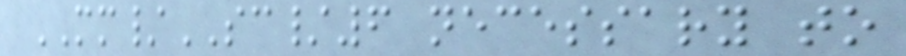MM/SC/6 necessary to
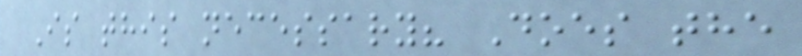Is this necessary? Does the
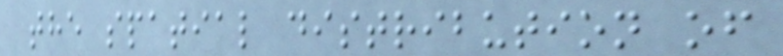the spatial distribution of
